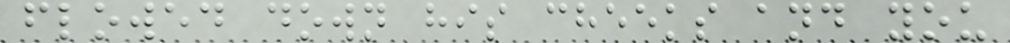flowed down his cheeks and you
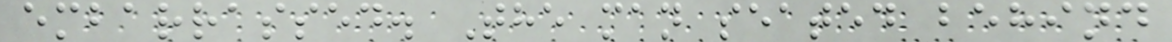embarrassed. The man seated behind
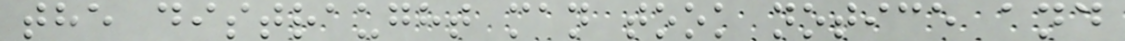the distraught man took notice and
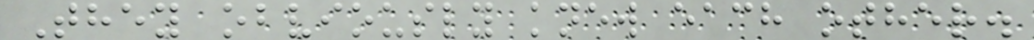They obviously knew each other.
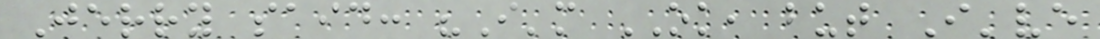Jerry said: "I'm OK, but I've
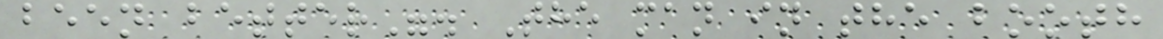been better". The man in the booth
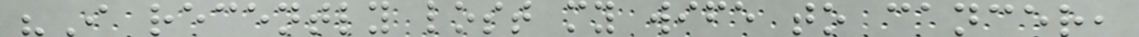"I recently lost my wife to cancer,
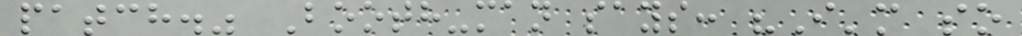patch." Booth-man says: "I'm so
